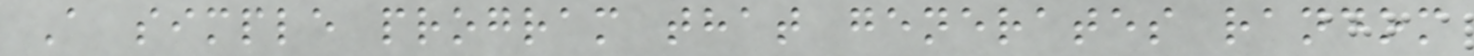A simple program that generates random
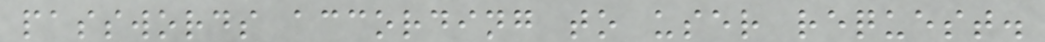passwords according to user request.
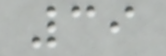39
